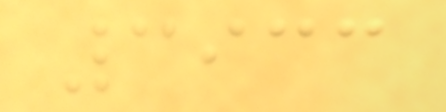3933
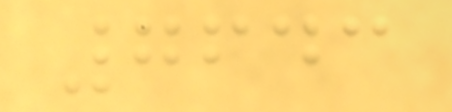7643
